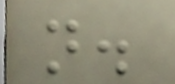n.
